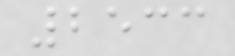2533
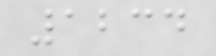1234
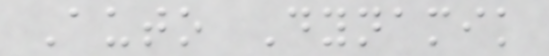Auto Dynamik
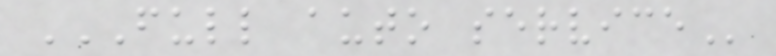FULL AUTO SERVICE
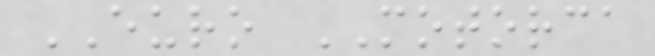EURO MOTORCA
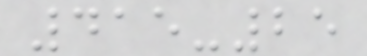415-25
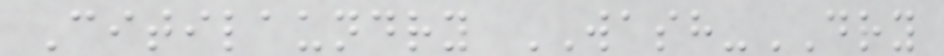Citilaundry WASH-DRY
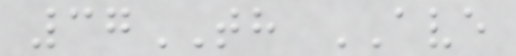37TH AVE
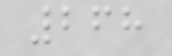268
